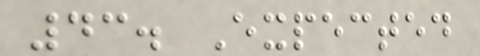43. Expected
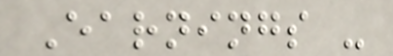Earnings -
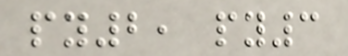py2, py3
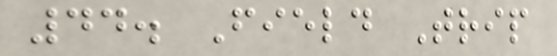44. Field Trip
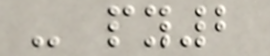- py2
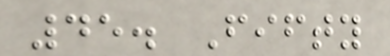45. Fifty
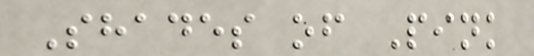Shades of Pink
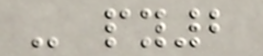- py2
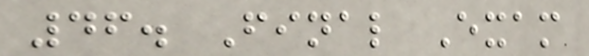46. Final Exam
